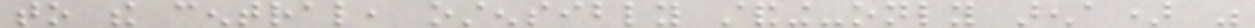to the central, ostensibly standing-only arena) was
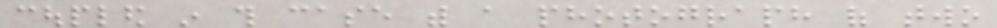coupled in this case with a photograph of two
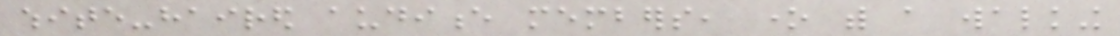white-haired audience members, one with a walking
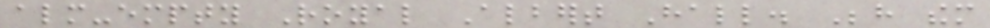almost-empty Royal Albert Hall. Behind them
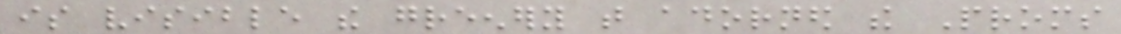is visible the greenery that adorned the Proms
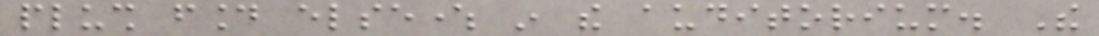plush found elsewhere in the auditorium. The
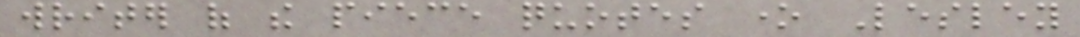writer of the piece quotes one Lesley
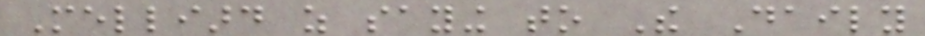Melliard as saying to The Daily
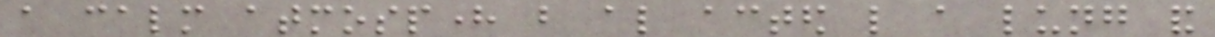a calm atmosphere but also acted like a lung and
